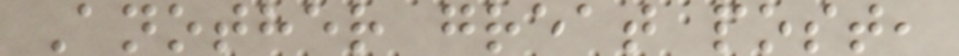Another great post,
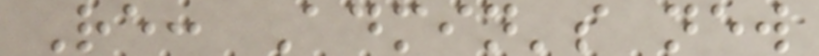Re: Admin's new
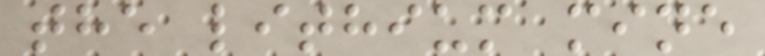the lithium mine
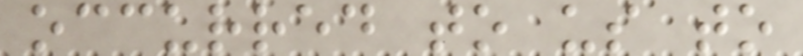occurred to us to
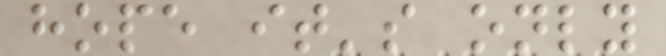hope it's only
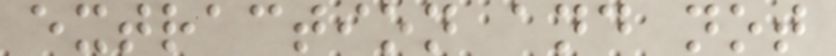extraction and not
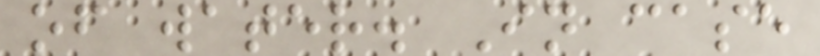of water. In case
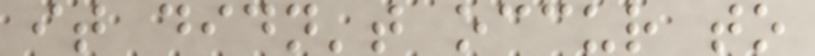it didn't occur to
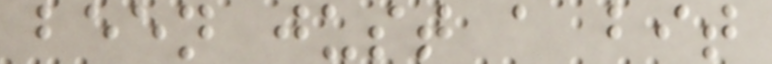been just a bit
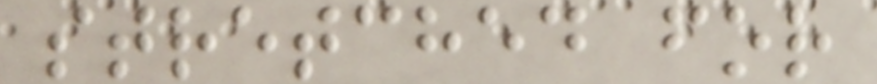stretched for
